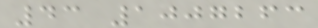43 1007263
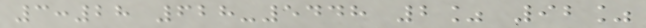3:28 628-5448 2% 92%
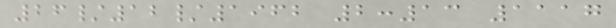26/12/1962 2:13 1117
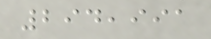294,991
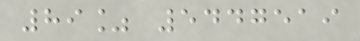89% 5447519
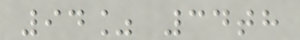94% 34th
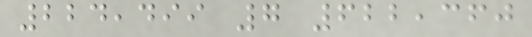224,499 7 622,360
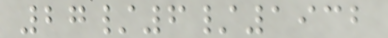27/6/1932
